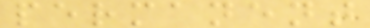permanent
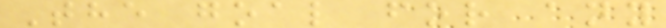The goal for any
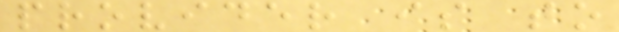provider is to
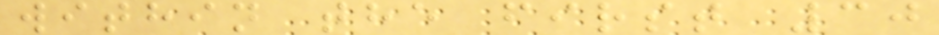within the first 30
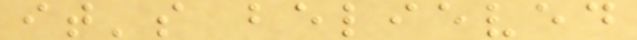it's believed
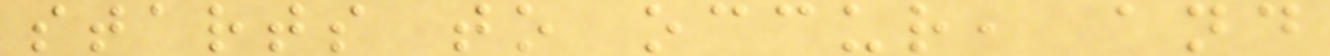starts to occur, and
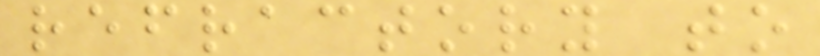refractory to
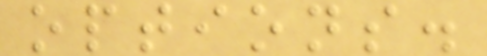options.
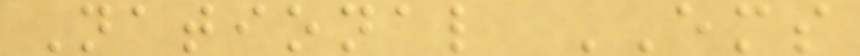National EMS
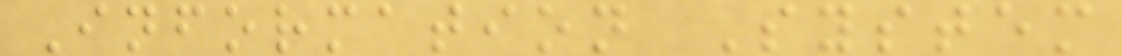Information System
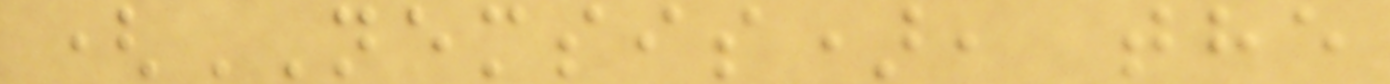(NEMSIS), the
